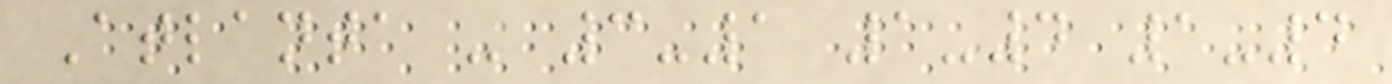Atlanta - 3-1 1-4 1-4
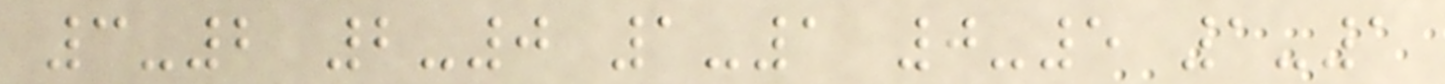3-2 2-0 1-1 0-5 1-1
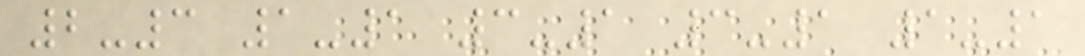2-3 1-1 3-1 3-1 1-1
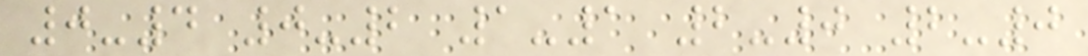0-4 0-2 1-1 2-0 2-0
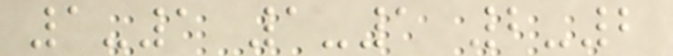1-1 1-1 2-2
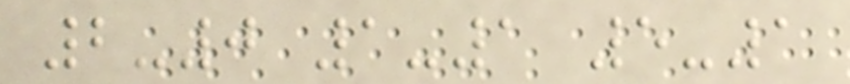2-0 1-1 5-1
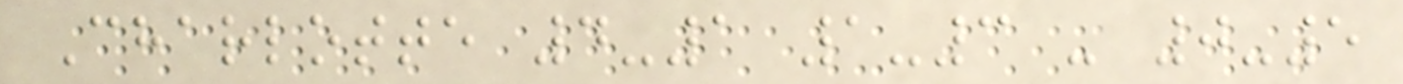Charlotte 4-1 1-3 - 0-5
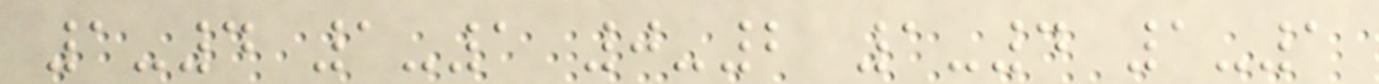1-4 1-1 0-2 1-4 1-1
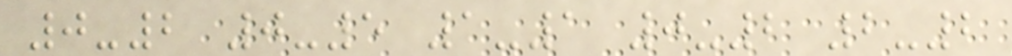0-2 0-5 1-1 0-2 2-2
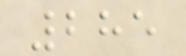285
